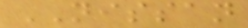NISSAN
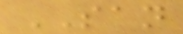SAN
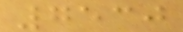7530
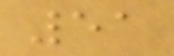51
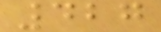427
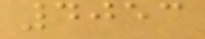4053
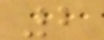2
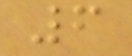6
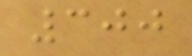300
